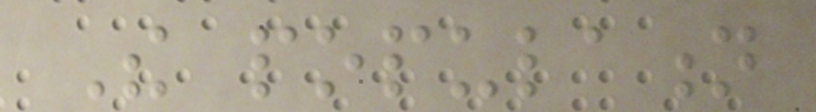The population
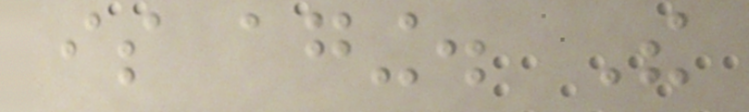is aging. The
